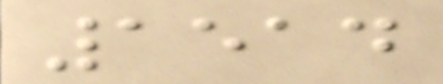1514
